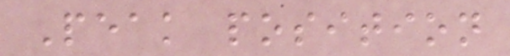Peak position
